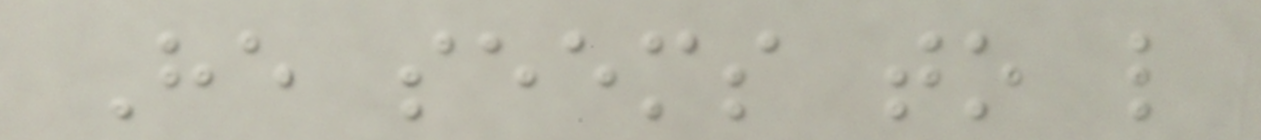He seems to like
